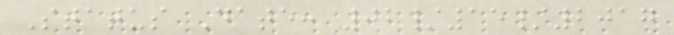Status Date: 02/15/2017
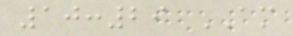10:29 AM
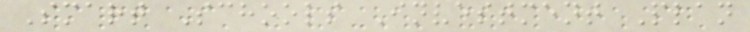Smart Schools Investment Plan
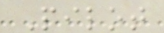Pilot
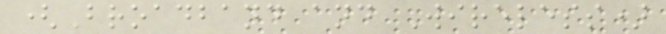(Broadband and Wireless)
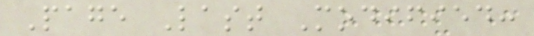Page Last Modified:
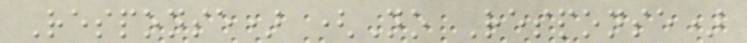Response) (No Response)
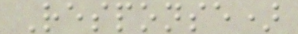Response)
